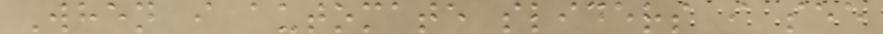When i automate sliders i see
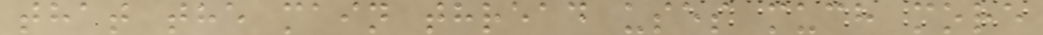that the main thread uses much more
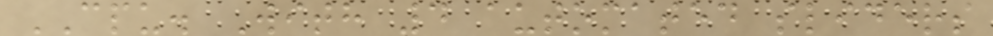CPU. With 4 automated sliders
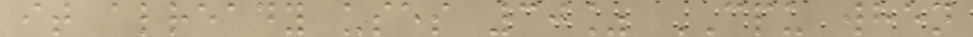it already uses 30% CPU when
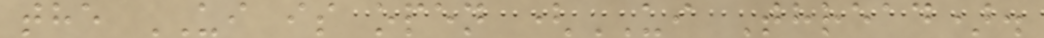the UI is open (UI Thread).
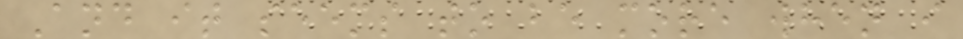And it seems to be more when i
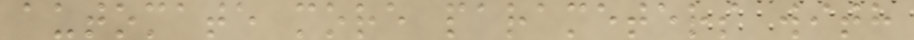automate more parameters with
